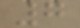7
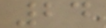24
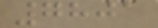7801
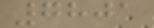7801
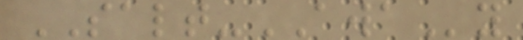SALT-AWAy
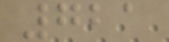721
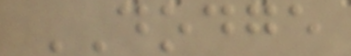DODGE
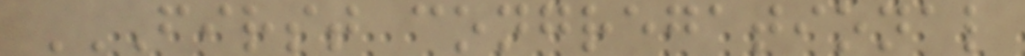FIRST CONGREGATIONAL
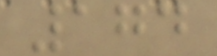174
